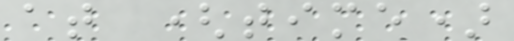at (time)
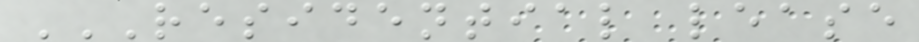RESIDENTIAL LEASE
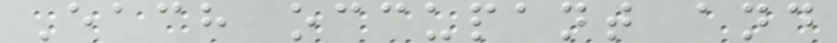Each occupant and
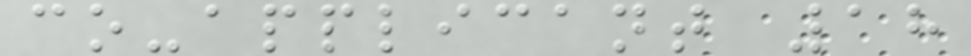co-applicant 18
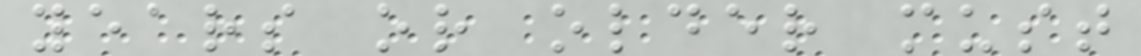years or older must
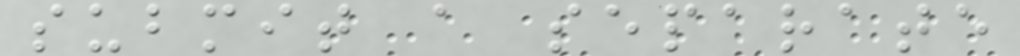submit a separate
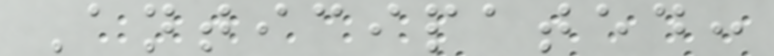Anticipated:
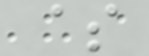$
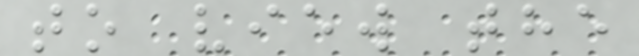to view the
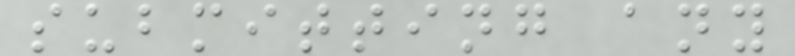submitting any
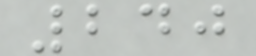240
